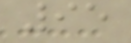95
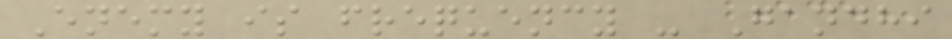Enemy is frequency - Gandhi
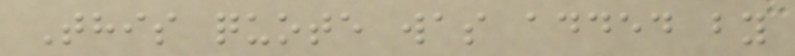This quote was added by
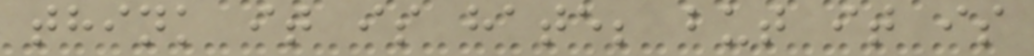think it is hate; but it is
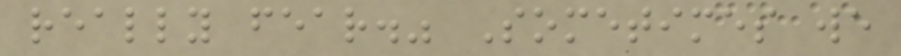really fear." Sometimes we
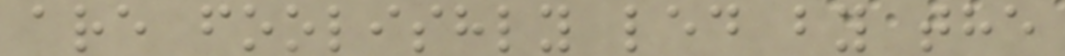are foolishly led by the
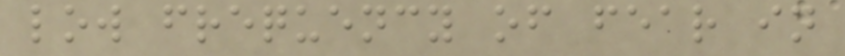low frequency of fear in
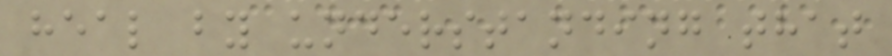heal by understanding that
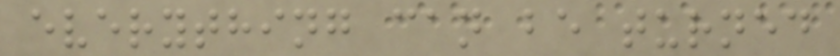everything can be turned
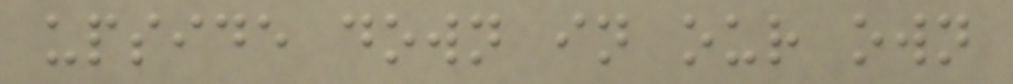upside down in our own
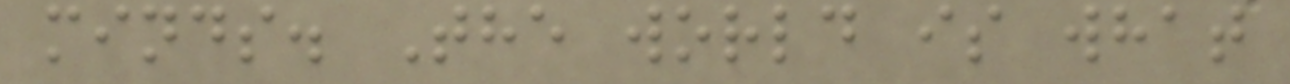minds. The world is what
